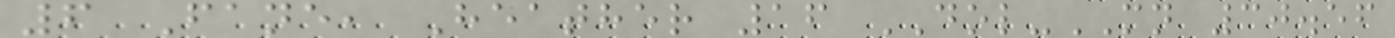6 Fane, Heather 16 DOL-MN 30.56
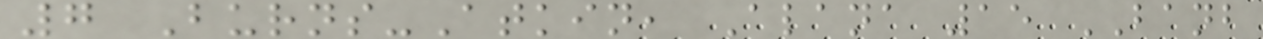7 Burns-Atkin, Alana 15 BANB
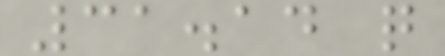31.14 q
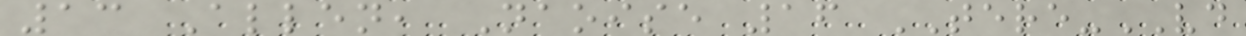13 Allen, Naoise 16 TERE-VD
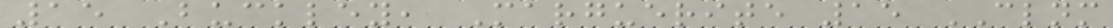15 Buckley, Marguerite 15 CLNM
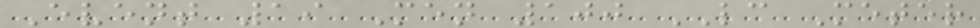Event 19 Men 100 LC Meter
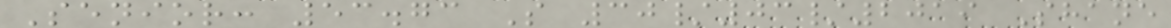Senior: 53.73 S 30/03/2019 Shane
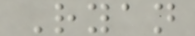Ryan
